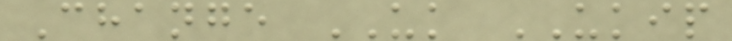Change UK UKIP
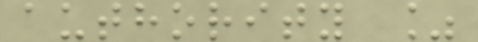authority %
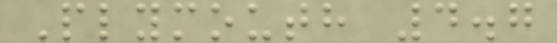Plymouth 4.7
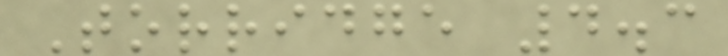Torridge 4.3
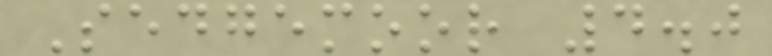Sedgemoor 4.0
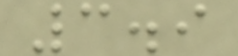3.9
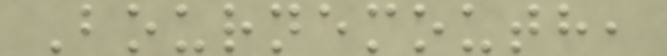Bournemouth,
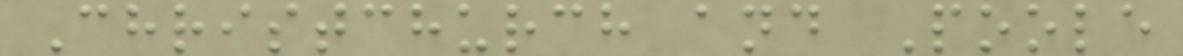Christchurch and Poole
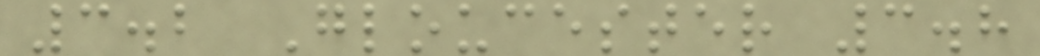3.2 Gloucester 3.8
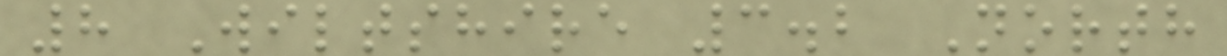8 Wiltshire 3.2 North
